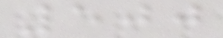500
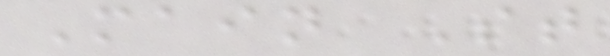Main St
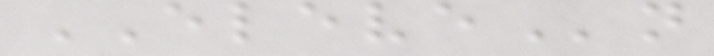ELEVEn
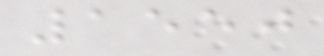1550
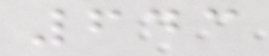643
